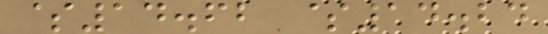$14.62 $14.24
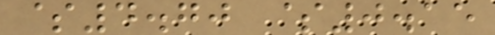$4.70 $0.15
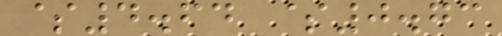$4.64 $0.73
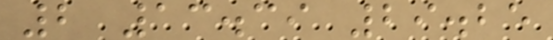2 13.39 29.25
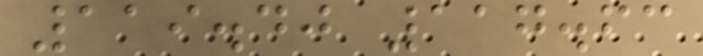119.40 117.63
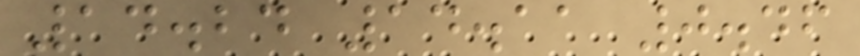14.24 14.11 0.46
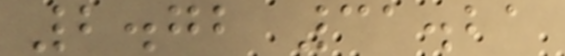2.72 31.21
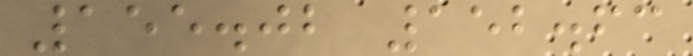155.02 152.63
